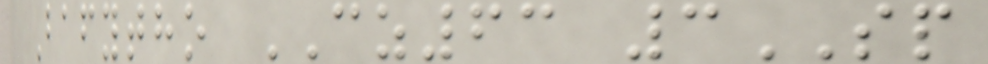Bafytho CZ63 3SP
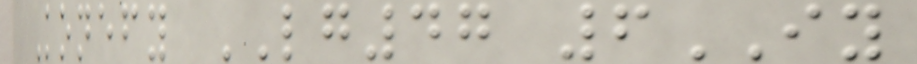Konefy LG47 6IY
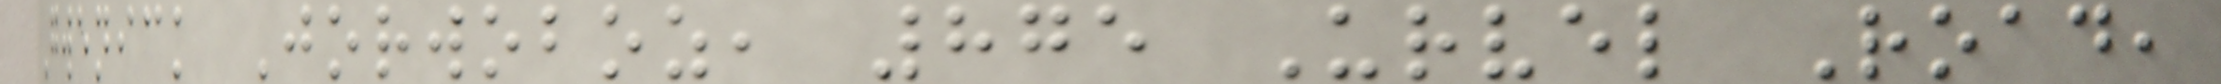Gwenick Jorwoboz, 875 Urvel Road,
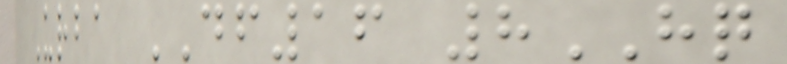Urba DF16 8HQ
